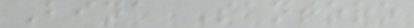Bina Santoro
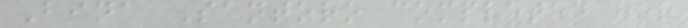Bina Santoro completed her
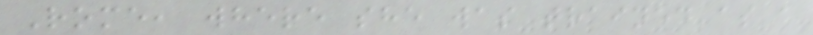Rome, where she was trained as a
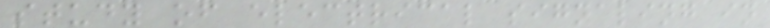study of electrical signaling in
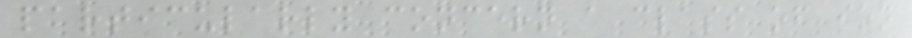particularly concern a class of ion
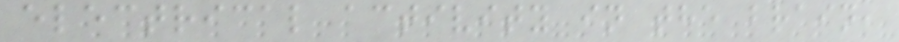electrical activity in the brain,
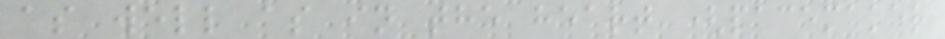as well as in the heart (pacemaker
